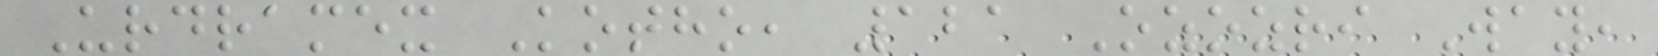Urdramex Kotho, 121 Ozozri Way,
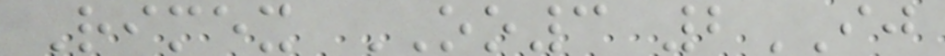Rimex OO3 2IJ
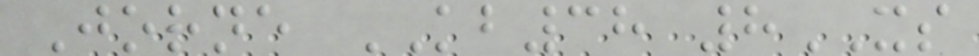Jorne KB38 8XS
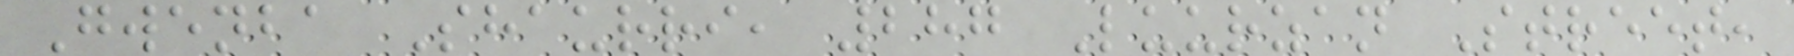Gwenba Shaurri, 287 Luurzan Street,
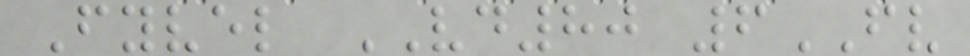Fyvel VD80 6FV
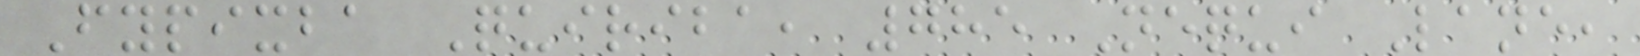Fypixba Quiriba, 785 Nequi Lane,
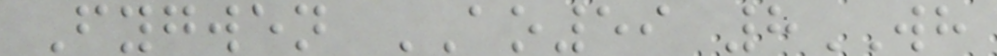Fygwen AO59 8WH
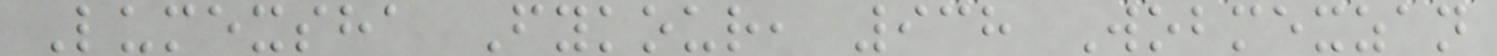Lumexsha Fykour, 938 Wobmexzan
